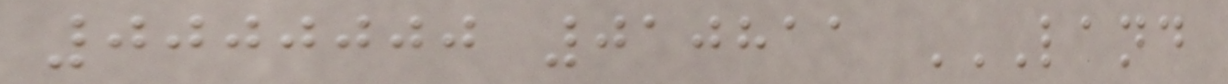0000000 010811 LAND
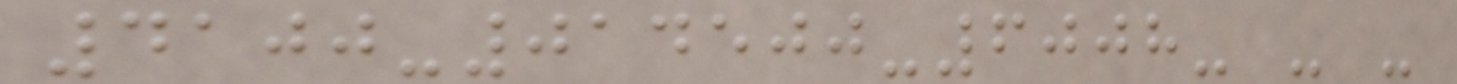4100-014500-6008- - -
